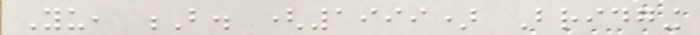Yu, B. (1999) Bridging
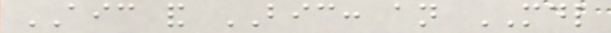AIC and BIC: an MDL
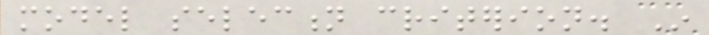model selection criterion. In
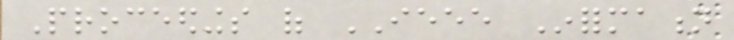Proceedings of IEEE Information
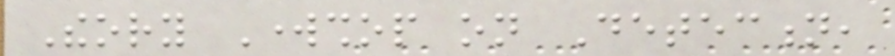Theory Workshop on Detection,
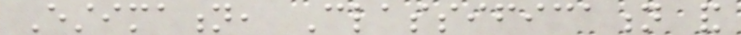Estimation, Classification and
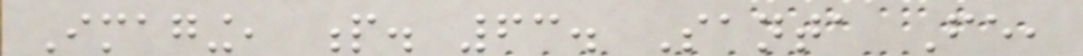Imaging, p. 63. Santa Fe,
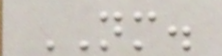NM.
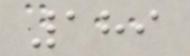189
